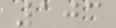103
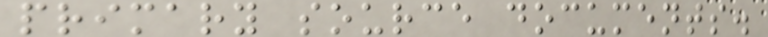primary source documents.
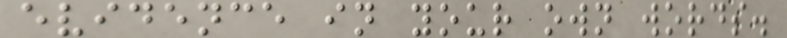evidence in your own words.
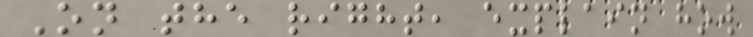On the right, explain how
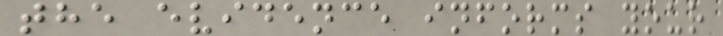the evidence informs your
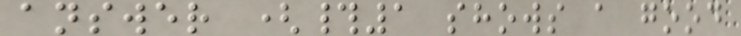answer (#1 shows a good
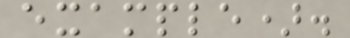example).
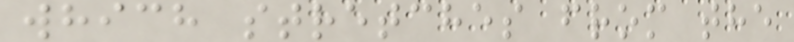which stretches from the
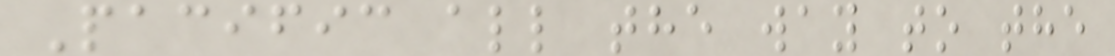Pacific all the way to the
